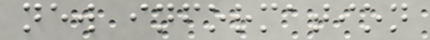new information
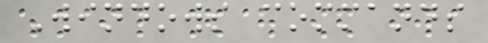Windows commands
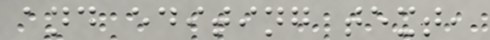and editing text,
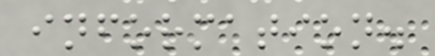information.
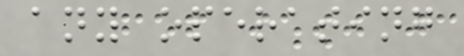any operating
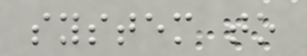system to
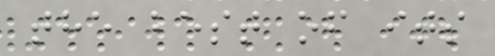the best of its
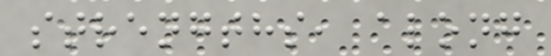strengths, along
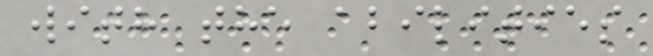with the abilities
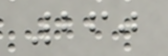260
